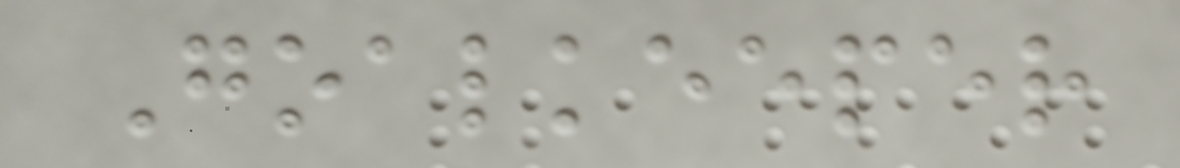Goalkeeper
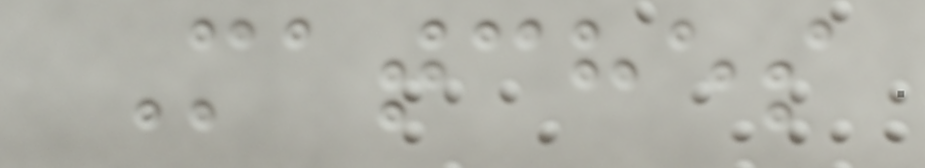Matches
